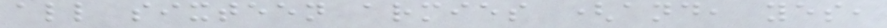all sixteen armies (and, yes,
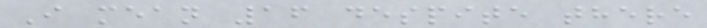I mean 16 despite there
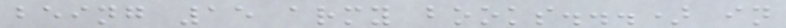being 15 army books...) in
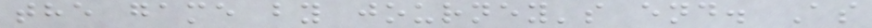the game by journey's end. As
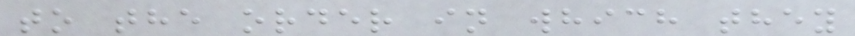to the order in which they
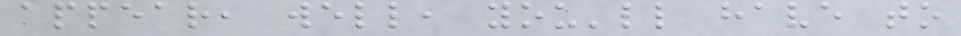appear, well, you'll have to
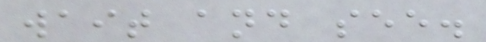wait and see.
